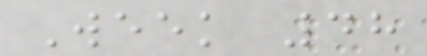Week 48
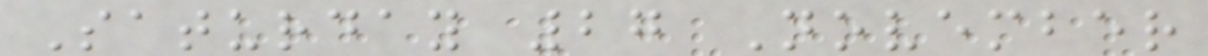Saturday 27 November
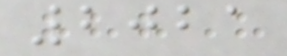2021
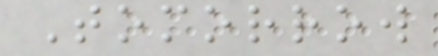Tomorrow
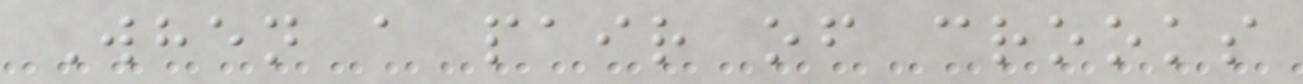When a pair of crooks
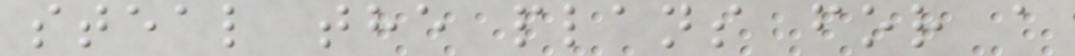steal the plans for a
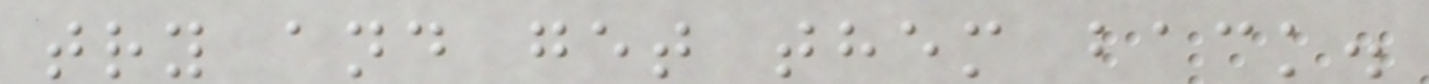try and get them back.
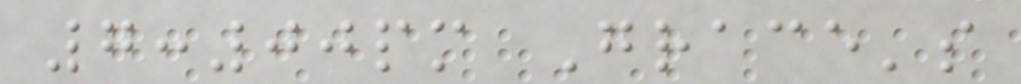7:00pm Grace's
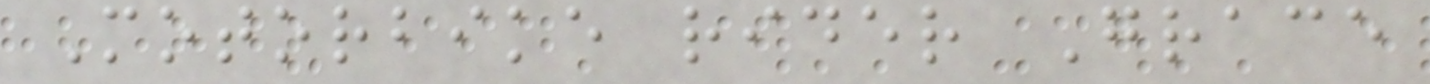Motorbike rider Grace
